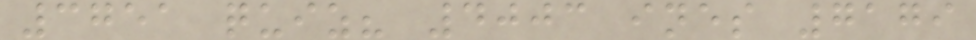3751 quiz? 4003 ines 7179
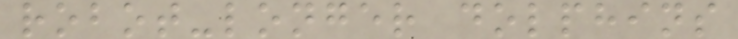robot-longer dolphins
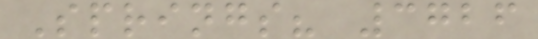Springs? 3726
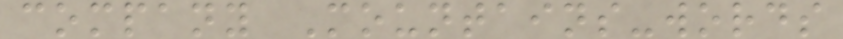company Mountains-words
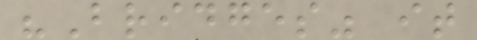"Bridges" it
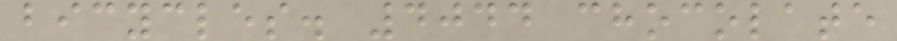bicycles. 4044 chocolate
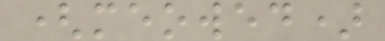(meowed)
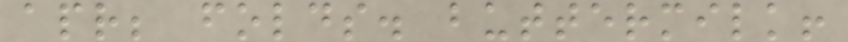apr; folds. buttermilk!
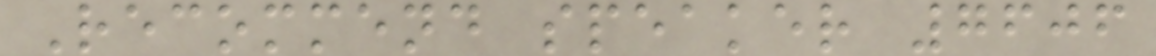Recommend speaker 7606
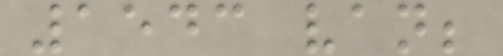1543 van;
